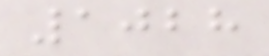1028
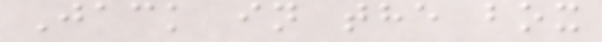Jack in the box
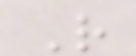R
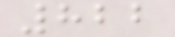822
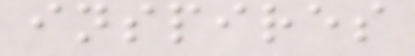inspires
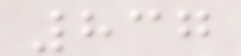837
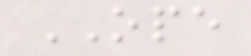OPE
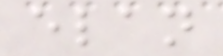elan
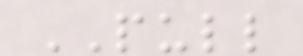PULL
